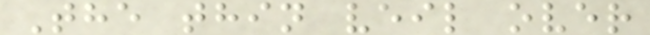The thin veil over
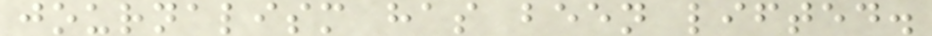journalism has been lifted.
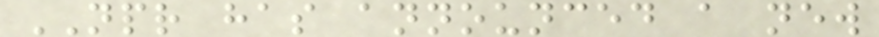NPR has announced a new
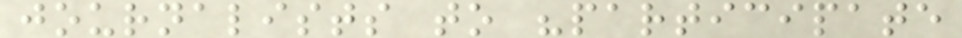journalists to "participate
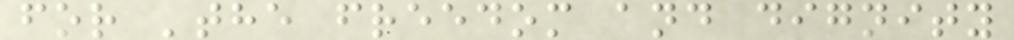for 'the freedom and dignity
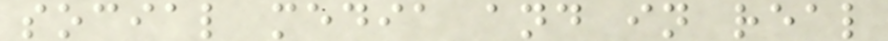social media and in real
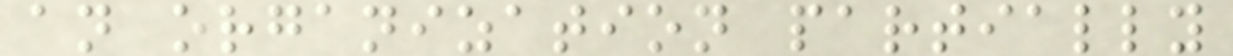an organization partially
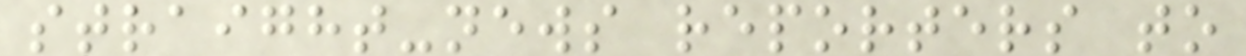straight-news reporters to
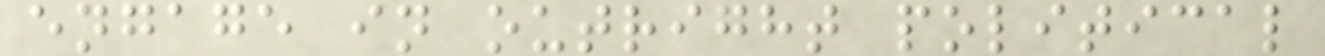engage in outright political
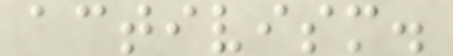activism.
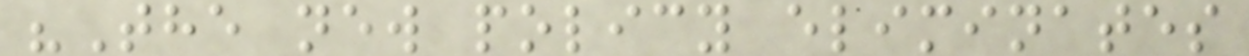"The new policy eliminates
